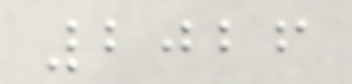2026
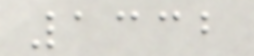1332
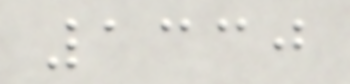1330
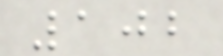102
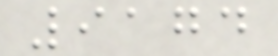9174
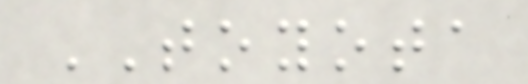TOYOTA
